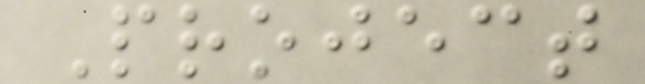Project
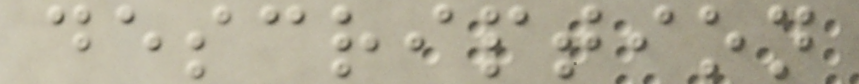description
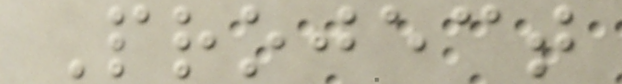Project
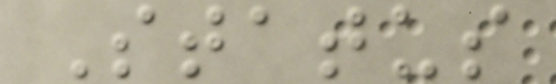Status
